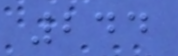244
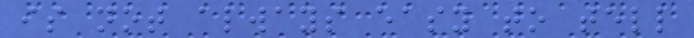is not always easy to tell
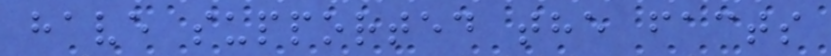have supported the facts
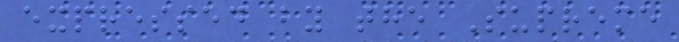expressed by the Supreme
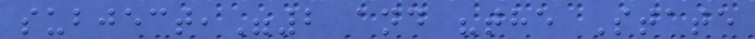subject,"2 and "the State
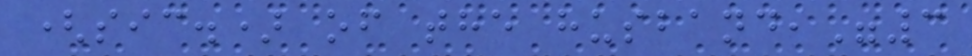(sic.) of the husband,"3
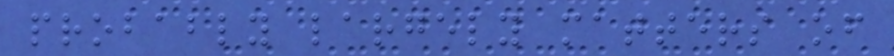probably largely matters of
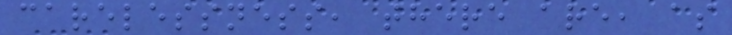carelessness, there are, as
